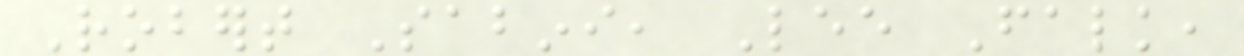Robert Sabini, Lee Falk,
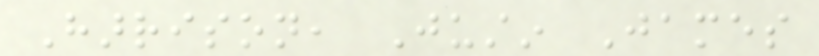Harrison, Justin James
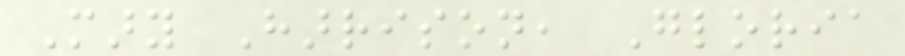Mary Harrison, Gloria
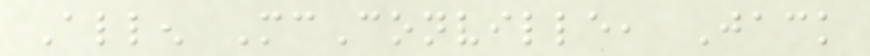Allen McConville, Jack
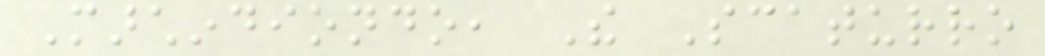Marchindiondo, The Scaturro
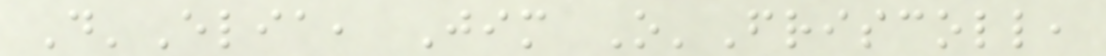D'Elia, Jim O'Friscoll,
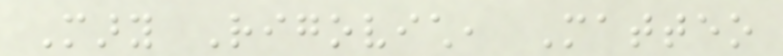Mary Rigovich, Matteo
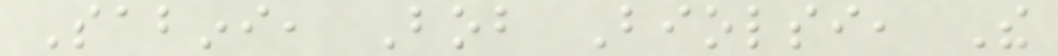Sabini, Bob Biolsi, The
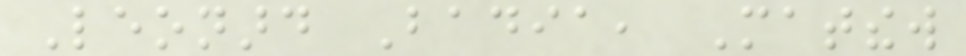Leonard Badia, Matthew
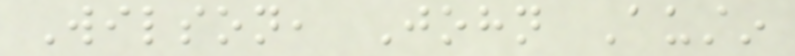Wilson, John Austin
